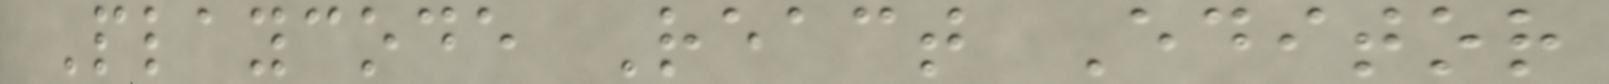Playcode React Editor
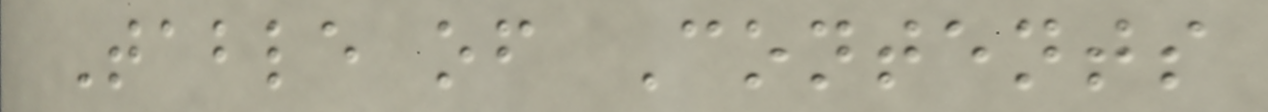Table of Contents
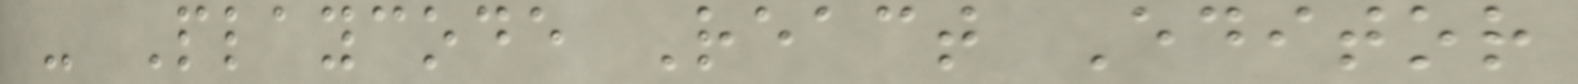- Playcode React Editor
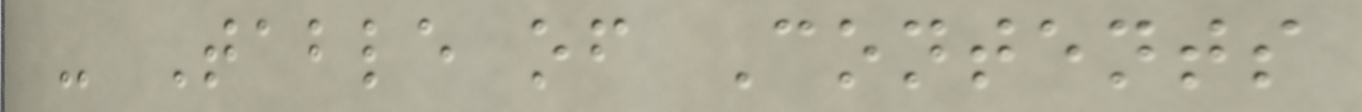- Table of Contents
